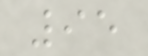95
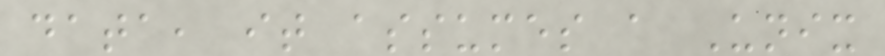data, it assumes a Unix
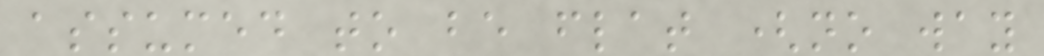assumed to be flat (no way
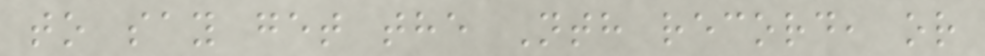to say get the Nth record, or
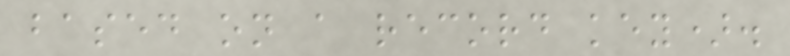based on a record key).
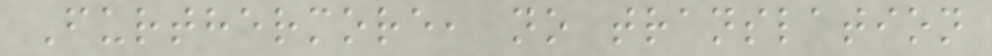Furthermore, no translation
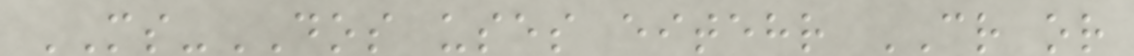MS-DOS uses eitehr CR or
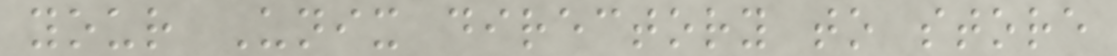your Unix directory to store
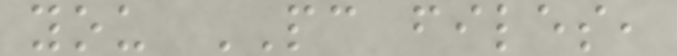you PC files,
